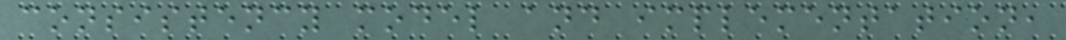consistency model and implementation,
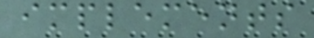implements
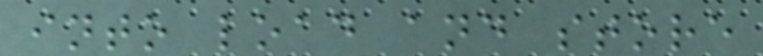into load and store
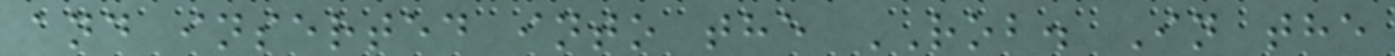and inserted into the ROB. In the
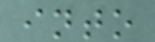into
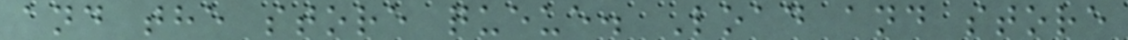and the store queue. Load and store
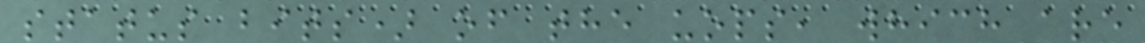status bits) of the uops, which are
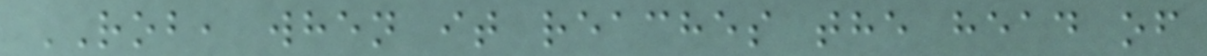ROB, when it reaches the head of
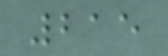215
